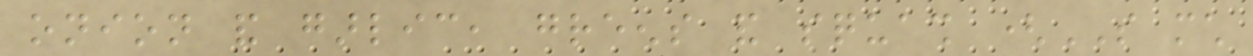onion and garlic, greens and squash (SO much
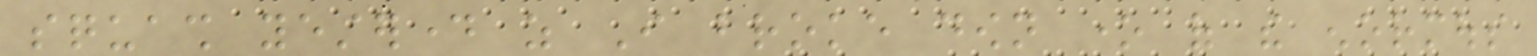squash yesterday as I broke down one of the enormous
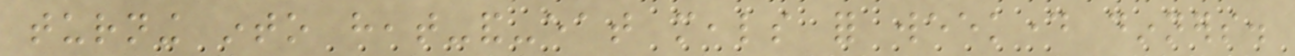turning into heat-and-eat meals for weekday dinners.
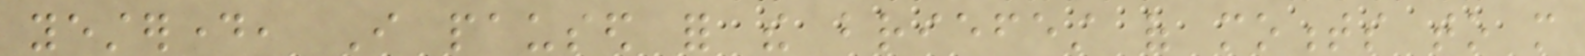yesterday, I paused for the briefest of moments to more
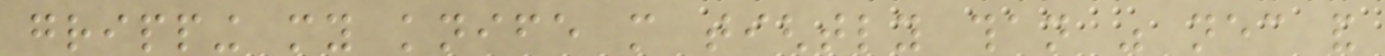gripping my knife more tightly than was necessary and
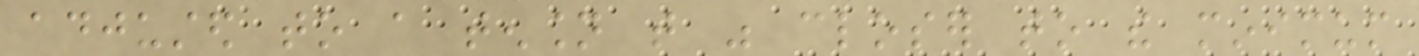adjusted to a tension that was closer to the minimum
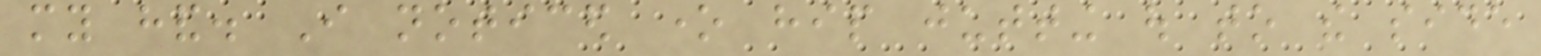my hand. I noticed one hip jutting out to the side
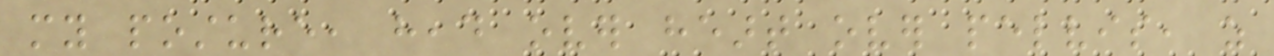my posture, head over heart over pelvis, as
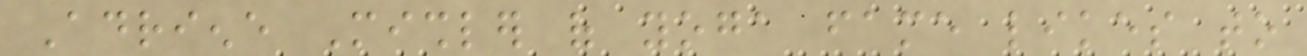Adriene Mishler of yoga fame likes to
